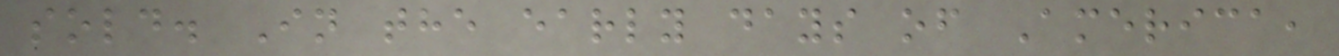sold. In the early days of America,
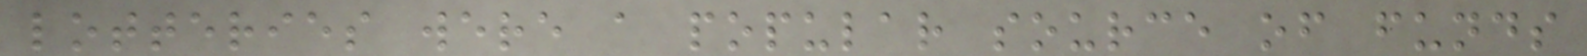lotteries were a popular source of funds
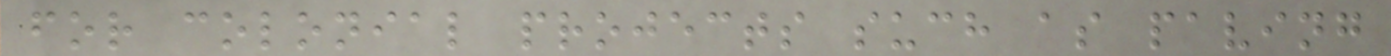for colonial projects such as paving
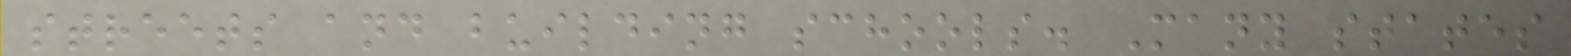streets and building schools. Many states
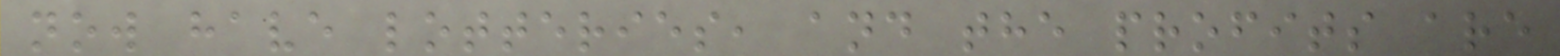now have lotteries, and the profits are
